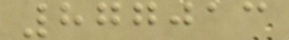877013
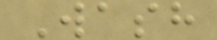Wash
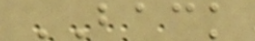BACK
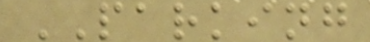PARKING
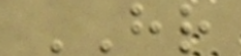HR
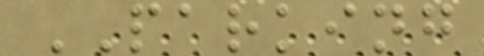PARKING
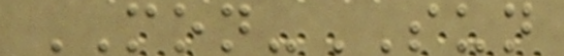MON-SUN
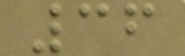36
